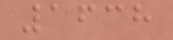1638
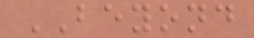BEYOND
